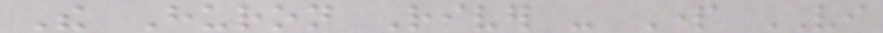The Huron River - Part VI
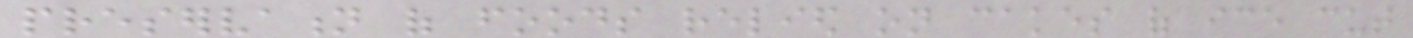preservation of foods relied on cakes of ice cut
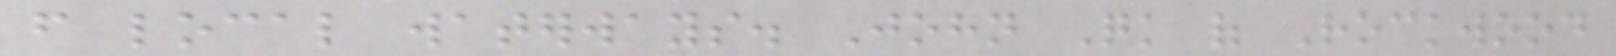from local waterways. John Quick of Rockwood
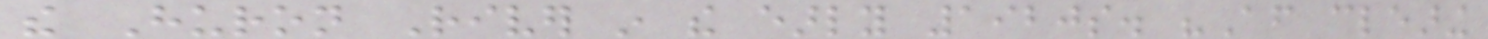the Huron River in the early 1920s. "After clearing
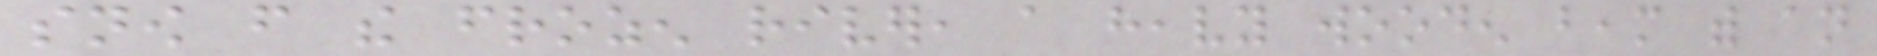snow from the frozen river, a heavy wooden beam with an
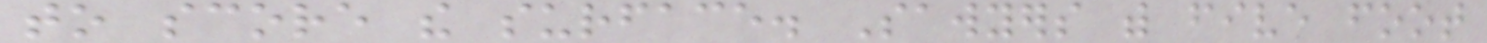to score the surface. Sawyers with five foot
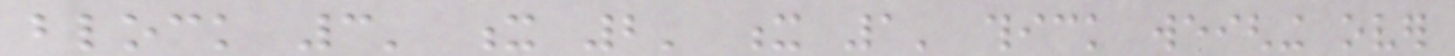block 3' x 2' x 1' thick weighing over
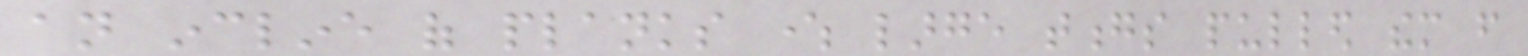an incline of planks where large tongs pulled them from
